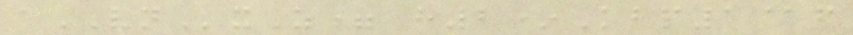aVNxZ= h2*Kbp1@f
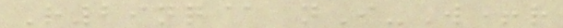R29nq@ nI-W+r
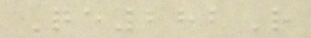Qe282R
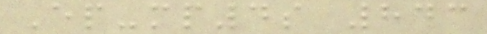Ep-mp4s 843
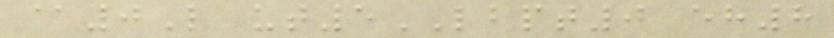@0L ut5LBPT0 eh8
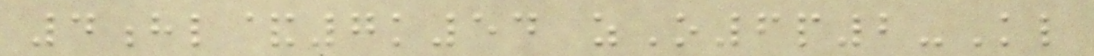4hl&7k54 zO6p2-Kl
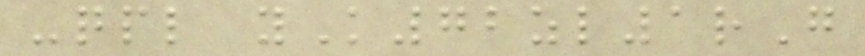-qpl yK72zl1rG
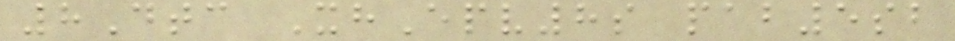8Dtc XhEpv8s pab5sb
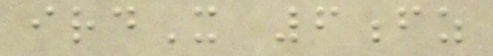irdX 6fz
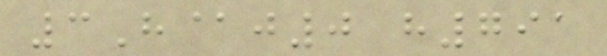3H@j0 h791
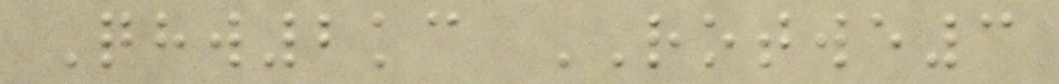Qhw2kc ROTWE3
